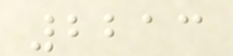2213
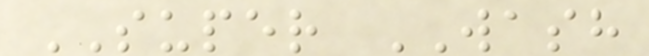SUPER WASH
